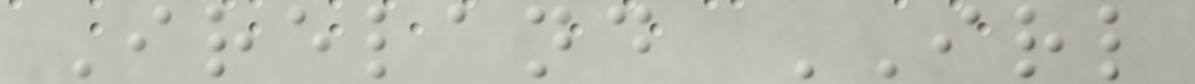Ireland IRL
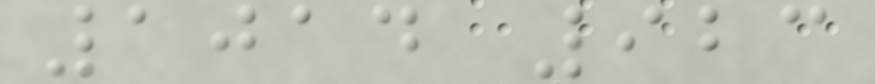1014 923
